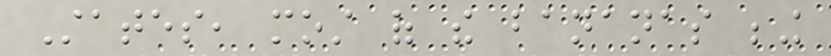States, most of the bananas being
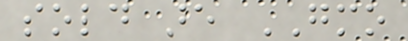sold are GMO
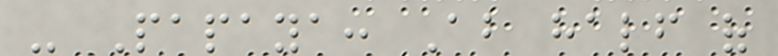- Papaya: About half of
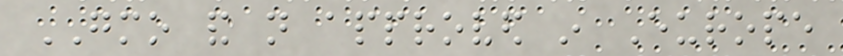GMO and not approved in Europe
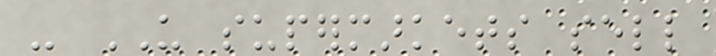- US supermarkets sell
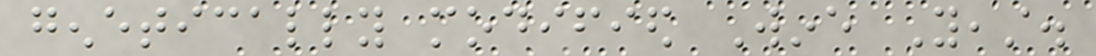genetically modified Wine Yeast.
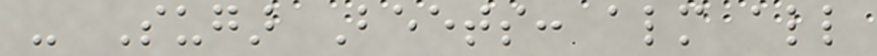- Sugar Beets: almost all
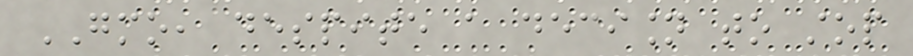GMO, despite a decision to stop
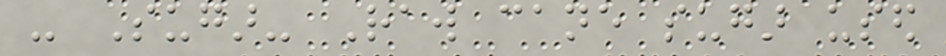- Sugar- Raw cane sugar used
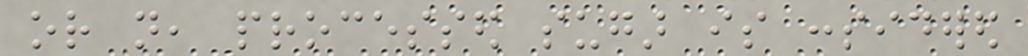or not, processed sugar is considered
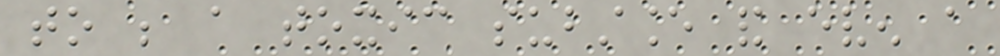to be a toxic substance and even a
